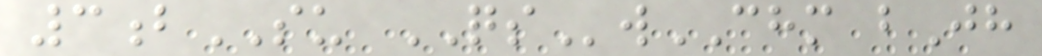3bSU QSwCHM bJh
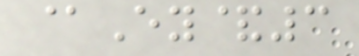@Ey&3
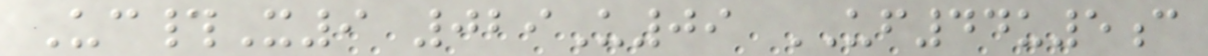Uc#X9 029U09 UF44u5c
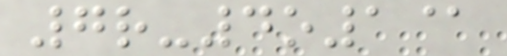7r-4o1@
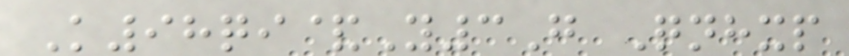K98qi&Y3G Qnhxp
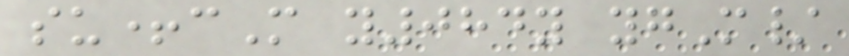su+cM y084y ygM/
